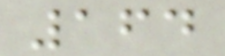164
